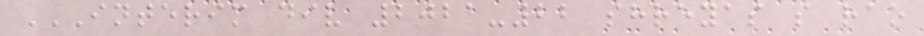INTERIM DIV 2021-22 SHREYAS S RAO
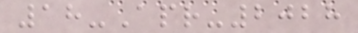18-Apr-2028
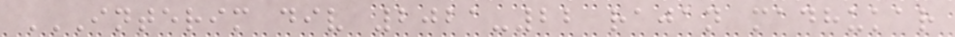INTERIM DIV 2021-22 RAJAN MADHUKAR
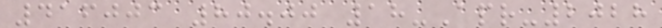416003 80.00 18-Apr-2028
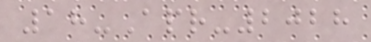18-Apr-2028
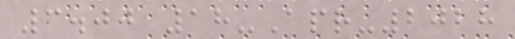3.00 18-Apr-2028
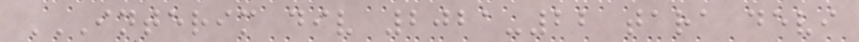INTERIM DIV 2021-22 TARA DEVI
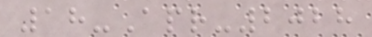18-Apr-2028
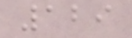129
